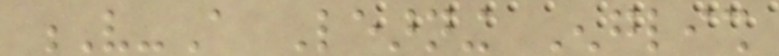V-A Learning English
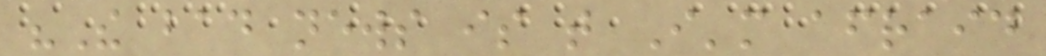"The bad news is that I'm afraid
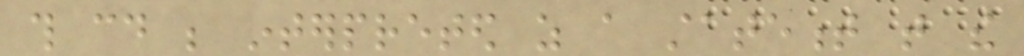this could be interpreted as a statement that the
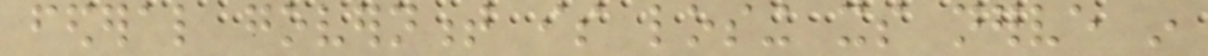federal government is losing its nerve in
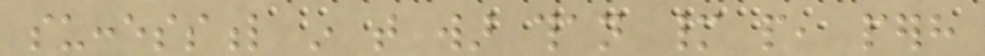successful in that war than many people, perhaps
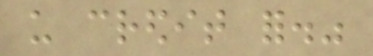us credit for."
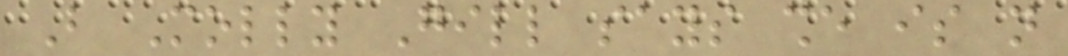But Molly Gill says she is not
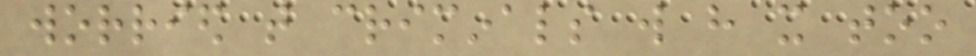worried that criminals will have it too
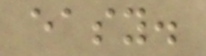easy.
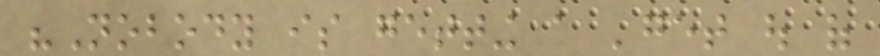"Nobody is getting a 'get out of
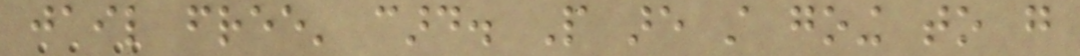jail free' card. People are still going to go
